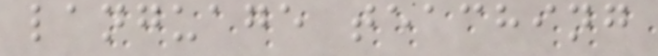language teaching
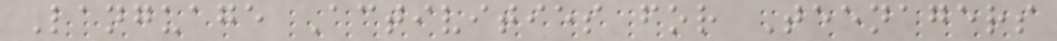Language Activities for Teenagers
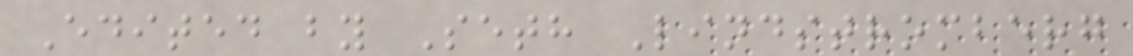Edited by Seth Lindstromberg
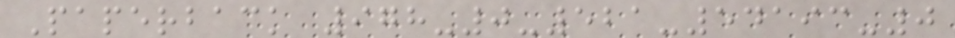Paperback 978-0-521-54193-0
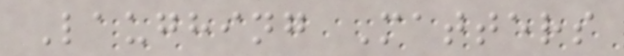Laughing Matters
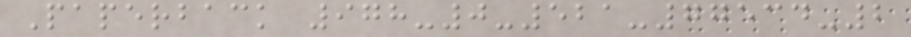Paperback 978-0-521-77534-2
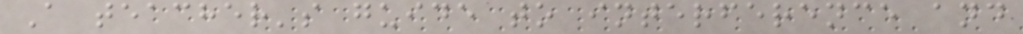A teacher's guide to interference and
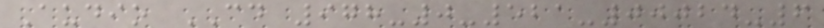Audio CD 978-0-521-00024-6
